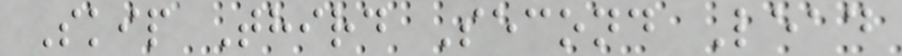Skip Third Second Lead
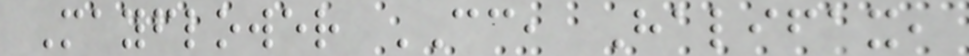Mayflower CC, Halifax,
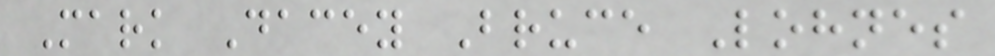Mark Dacey Bruce Lohnes
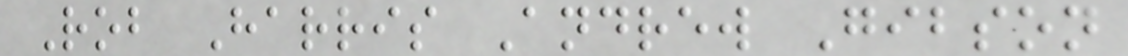Rob Harris Andrew Gibson
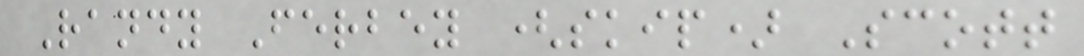Randy Ferbey (skip) Scott
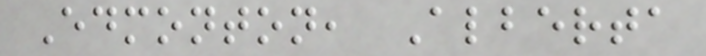Edmonton, Alberta
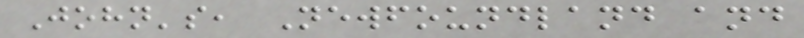John's, Newfoundland and
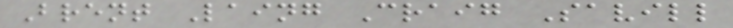Brent Laing Craig Savill
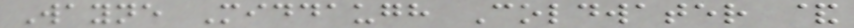Wayne Middaugh Coldwater &
